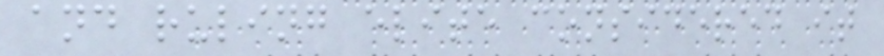and ruling elite considered it
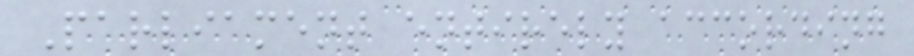Parliament entirely according
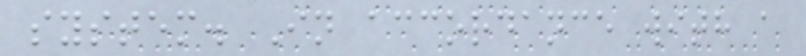system. In accordance with a
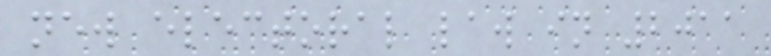new electoral law in 2011
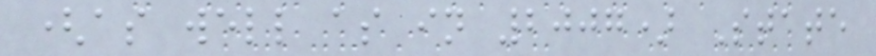(as well as in 2007) State
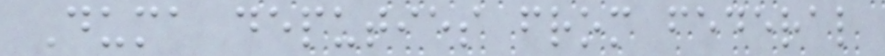Duma deputies from federal
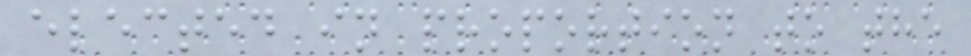elected in proportion to the
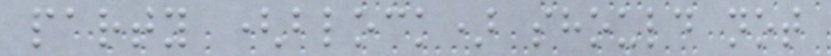party (block) should not
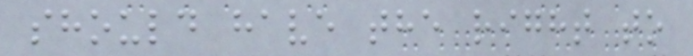should have the right to
